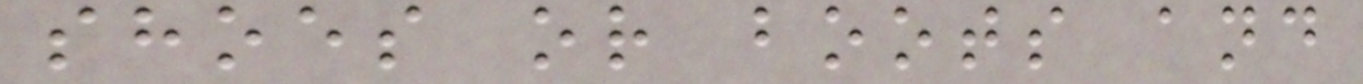shoes or boots and
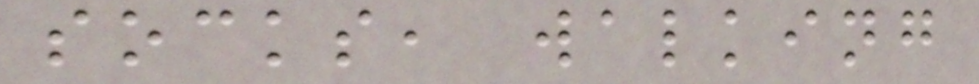socks, walking
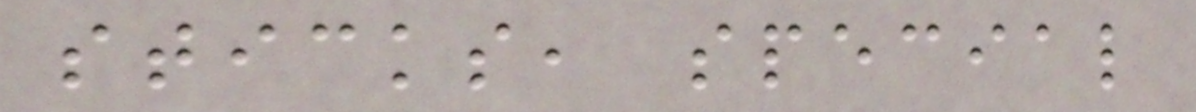sticks, special
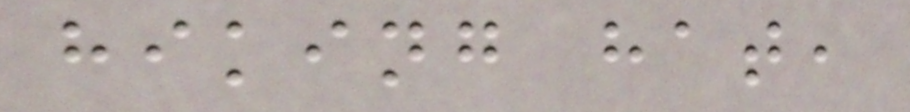hiking hat,
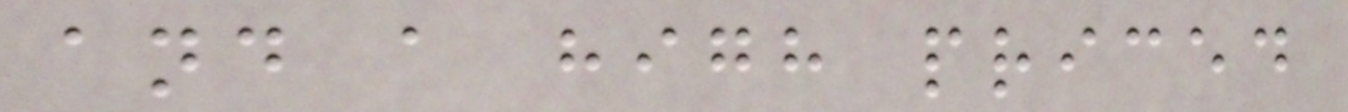and a high priced
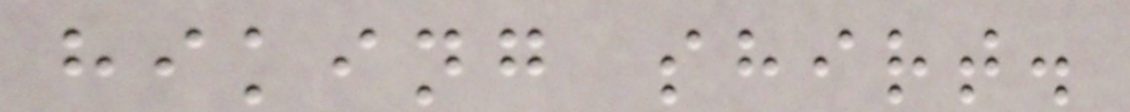hiking shirt.
